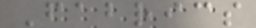Fabrics
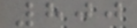800
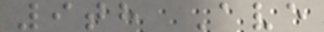9th Ave
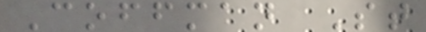Coffman St
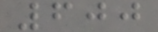600
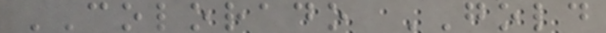COLORADO GOLD
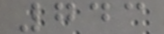743
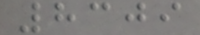8309
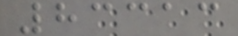83313
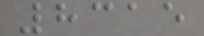8315
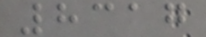8317
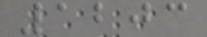1203
